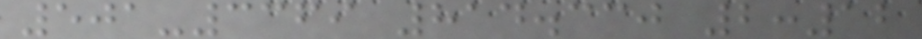501-3369 814.330 2:12
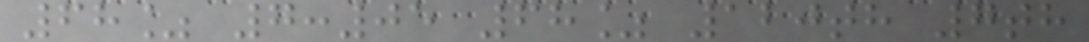68% 7:05 68% 120th 7th
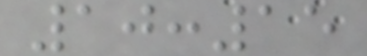10:15
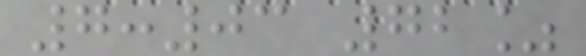7:03 72%
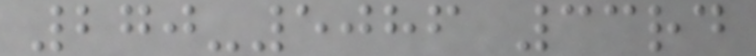270-5086 33rd
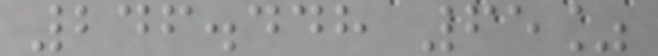246.448 65%
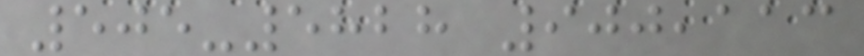505-5828 900,113
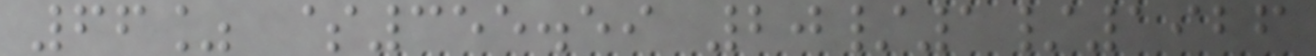66% $355.59 20/1/1926
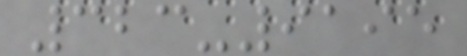323-9195
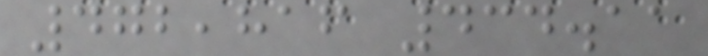472,816 434.11
